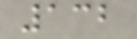132
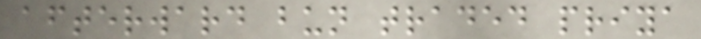afterward bun traded priya
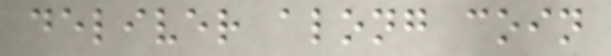deliver along coin
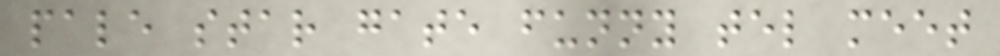pale star gate funny tel meet
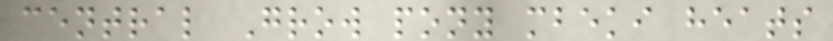central Grow pony mbeki heats
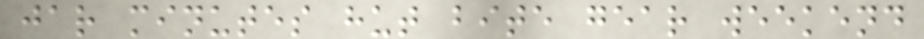jar minutes hut bite gear weekend
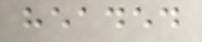headed
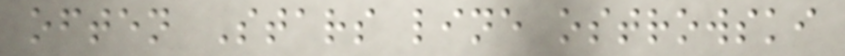often Stars line ostrowski
